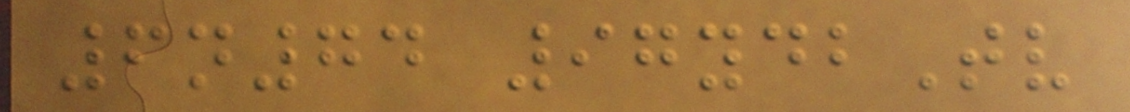6n74 97ydbTv
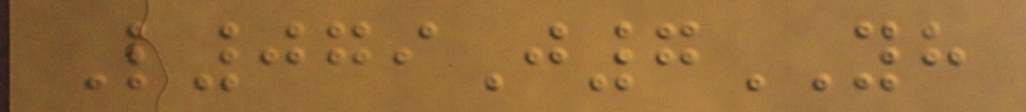L079J7YH
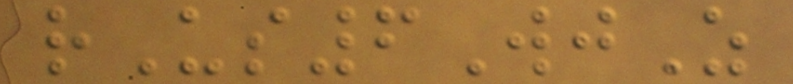rUs6WjZ
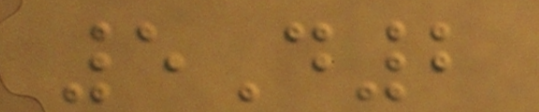5D2
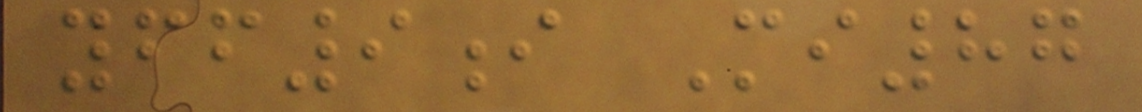yff9i Mi87
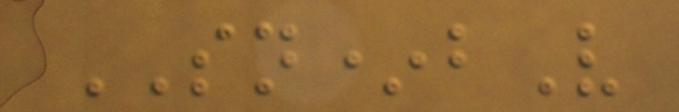SN*bV
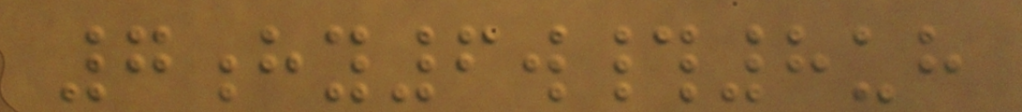7hy6w#8uh
